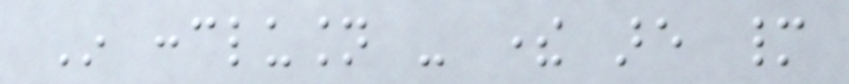In conclusion - there are many
